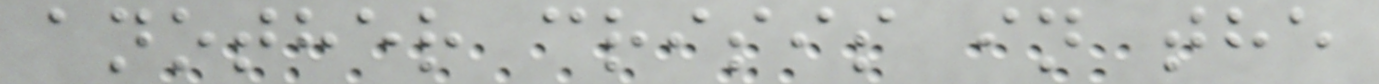another crisis in the
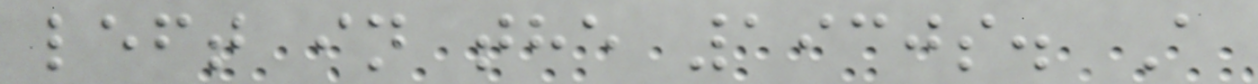left in the 1930s. A
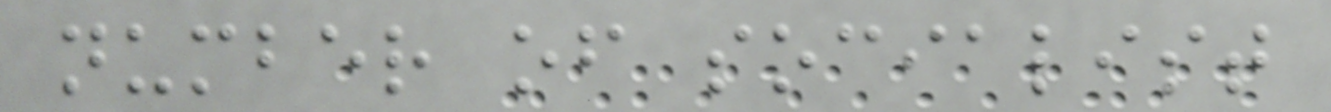number of socialist
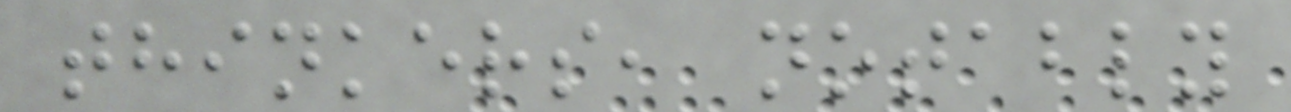thinkers, notably
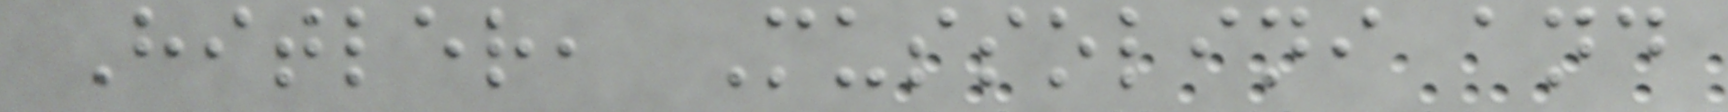Hitler, Mussolini and
